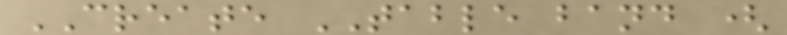CREATE TABLE band (
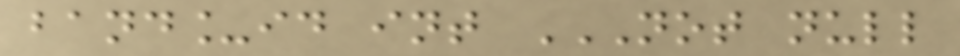band_id int NOT NULL
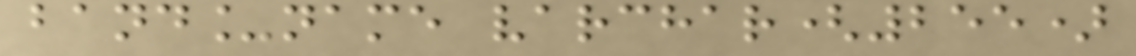band_name varchar(255)
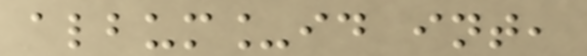album_id int,
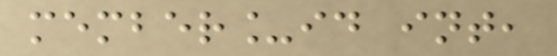member_id int,
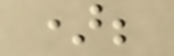);
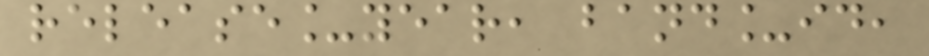release_year, band_id,
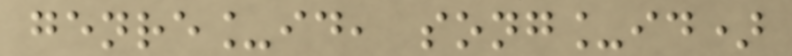genre_id, song_id)
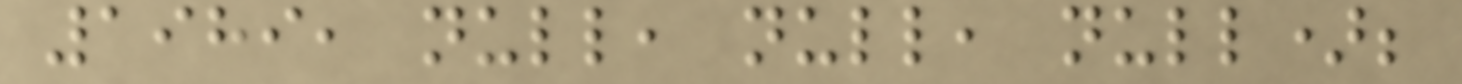1989, null, null, null);
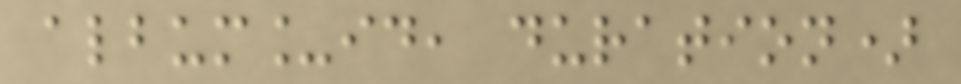album_id, duration)
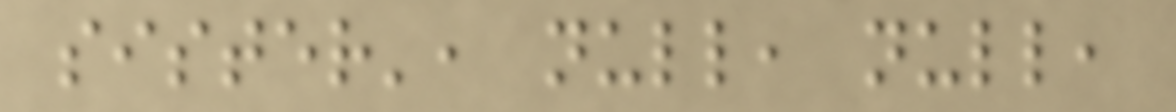sister', null, null,
